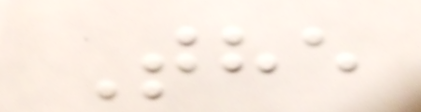The
